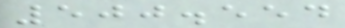500.554
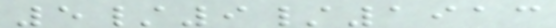5/9/1913
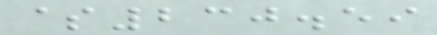$230.59
